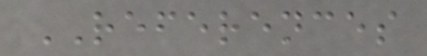REFERENCES
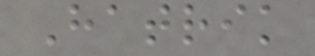Hatrik
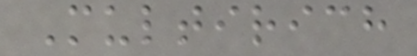Multirich
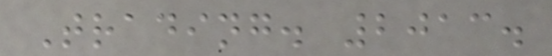Trading. 2013.
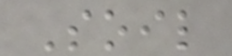Soil
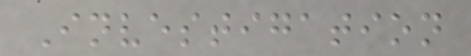Investigation
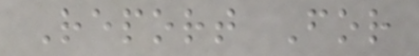Report For
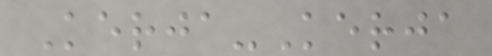Kerja-Kerja
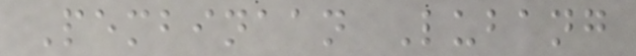Pembinaan Lubang
